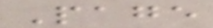Page
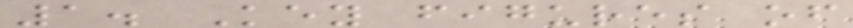1. Key figures of
